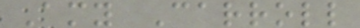Amy Carroll
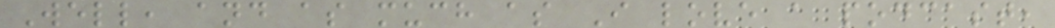Well, and as much as I love a podcast,
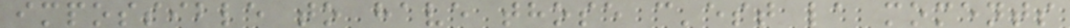impossible to have those c'est la moments
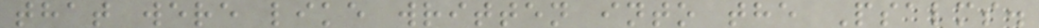that were like written into the Psalms.
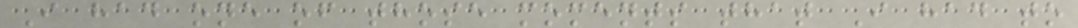I had one of those moments that I had to
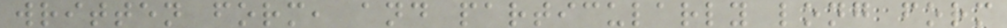written form, and particularly long form
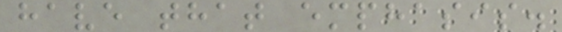have that emphasis.
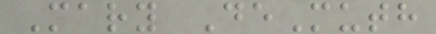Mary DeMuth
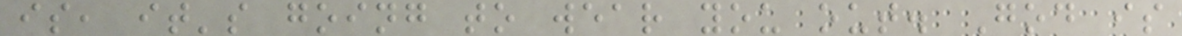is, it's going to wear you out. God is
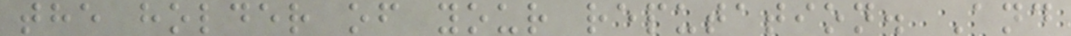the holder of your reputation. And
